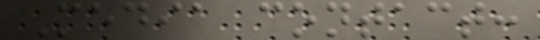Media contact:
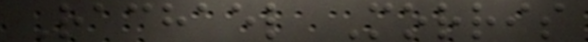Rachael Morris
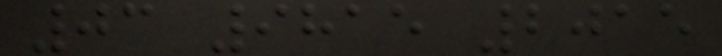03 9815 2015
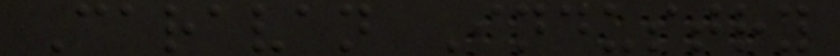Caravan Industry
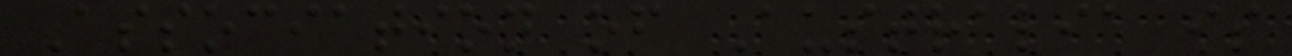Association of Australia is
